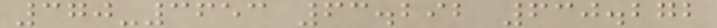370-3653 63.292 630.272
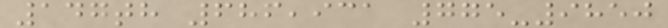147th 686,931 775-9850
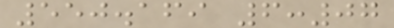550.169 6:07
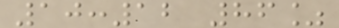10:12 86%
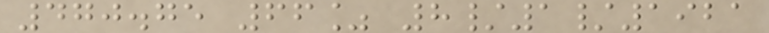470.75 66% 8/1/1921
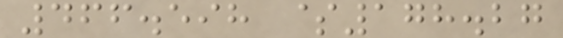466.598 $178.27
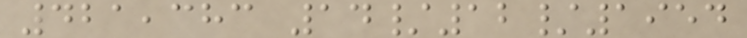421,383 14/12/1954
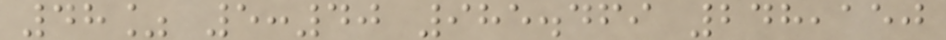48% 5:40 985.469 248,150
